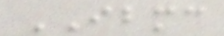IBMC
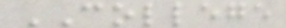COLLEGE
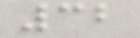32
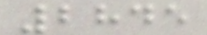2845
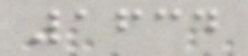1634
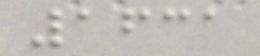1631
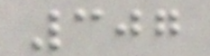307
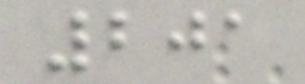201
